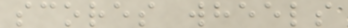scores wheels
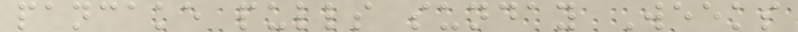pancake pulls sunday Weeks
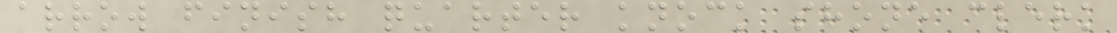arrow finish quarter knock shone clerk
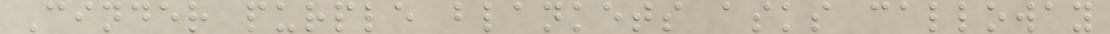Cinder purple blankets asks calloway
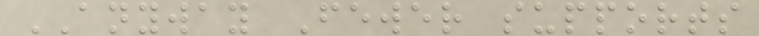ANYWAY Fewer supports
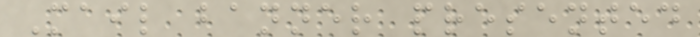Mail banner presented
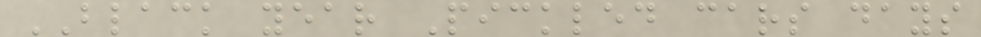BLACK year Pickled cars days
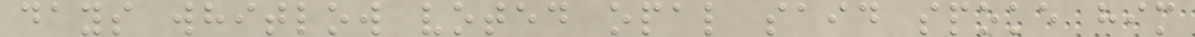days whitlow voted opal said spoke him
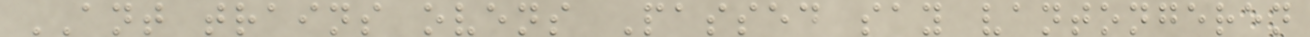ANT trains ovens Passed say vantongeren
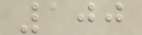100
